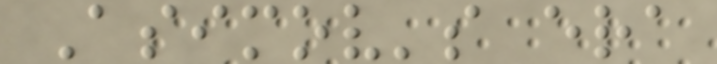Asimov's era
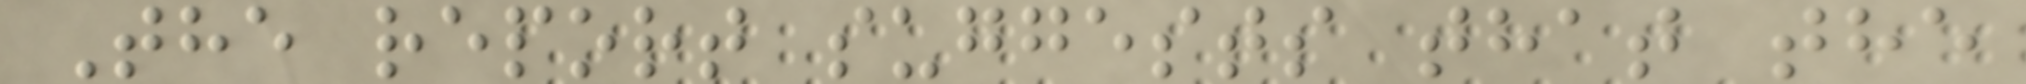The report suggests that the
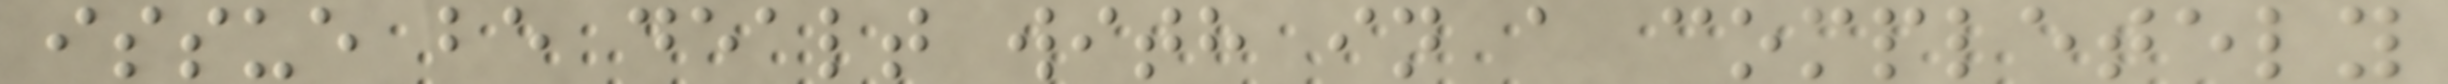issue be dealt with in a completely
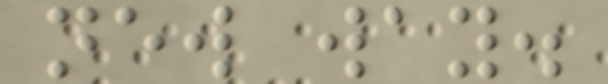new way.
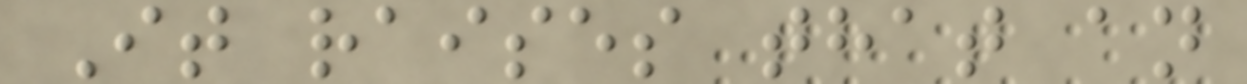It raises that an
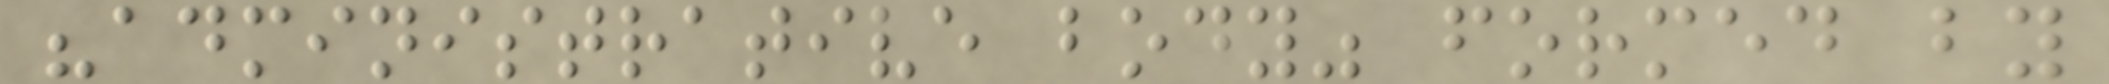"administrative body" formed by
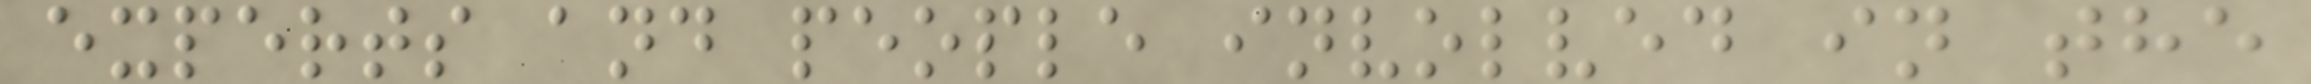experts and people involved in the
